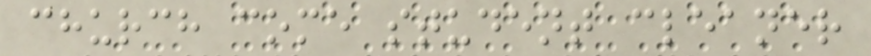church come student cleaner
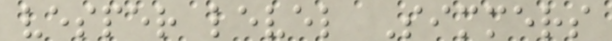vesper level Simmers
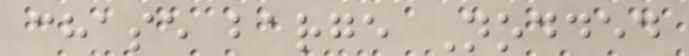chase barge Nodded
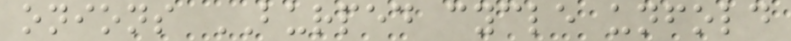onions BURPED cycle unfold
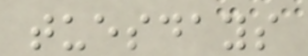tuesdays
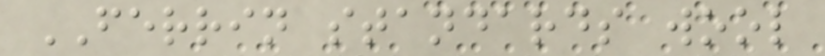FERRIN standards wool
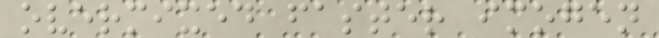overmixed faster imogen
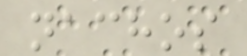nachos
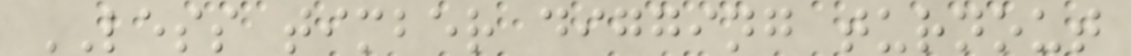LESS timber digging turnout
